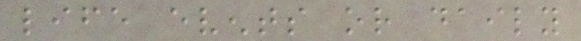life events or daily
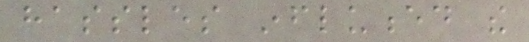hassles influenced the
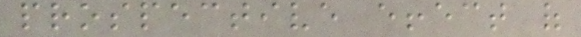prospective effect of
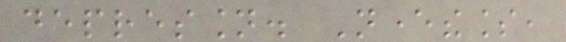depression. Nevertheless,
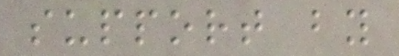support by
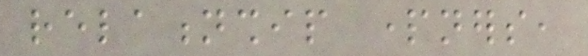relationship partners,
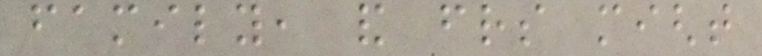family, and friends might
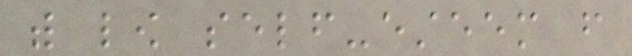with low self-esteem from
